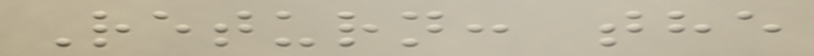Return: the
